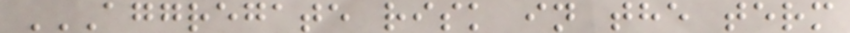AGGREGATE RISK IN THE TERM
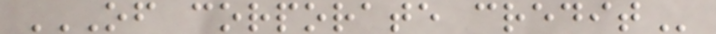OF CORPORATE CREDIT
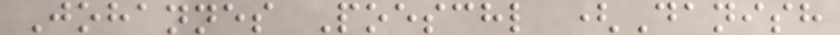Johannes Poeschl (Danish
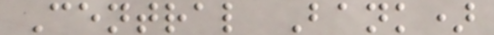Central Bank)
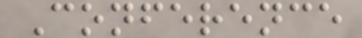Conference
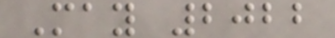May 2022
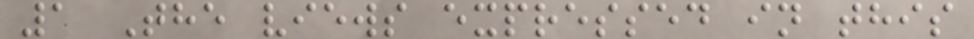1 The views expressed in this
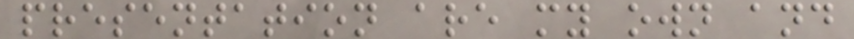presentation are my own and
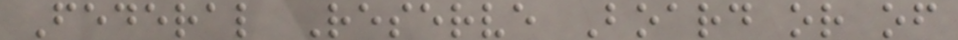Federal Reserve Board or of
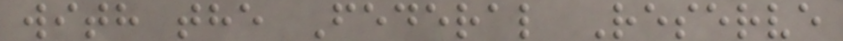with the Federal Reserve
